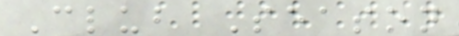Club Season
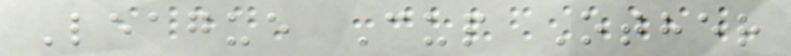League Cup Other
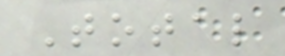Total
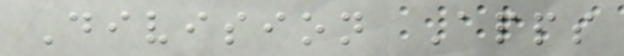Division Apps
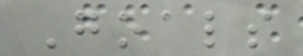Goals
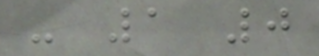- 1 0
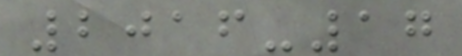2016-17
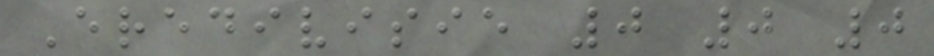Eredivisie 0 0 0
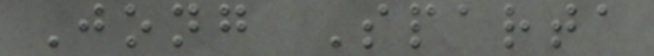Jong Sparta
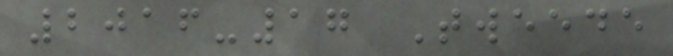2016-17 Tweede
